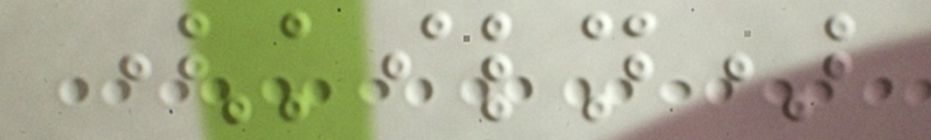(kiln)
